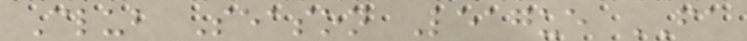Club Season League FA
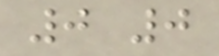0 0
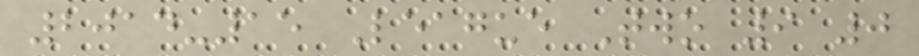2014-15 League Two 9 0
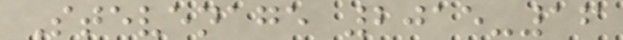Stevenage 2015-16
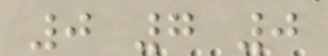0 7 0
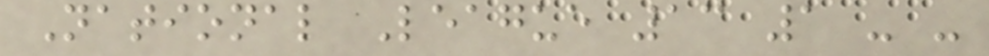National League 13 1 - -
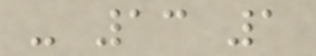- 13 1
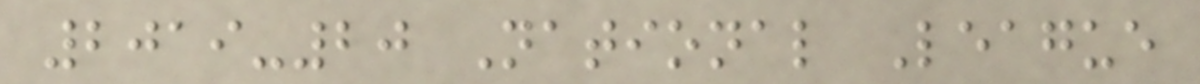2019-20 National League
